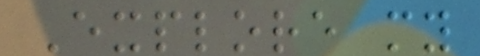Explore my
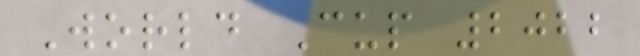World Cup 2022
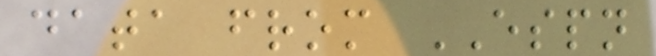data from ESPN
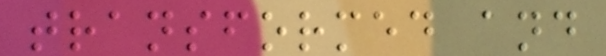transformed and
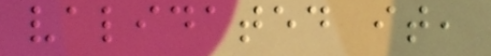validated it,
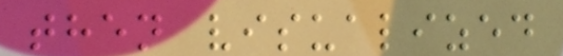then visualized
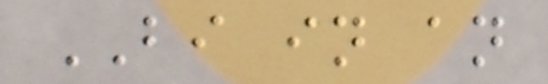BI in an
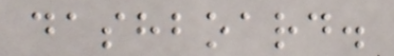dashboard.
